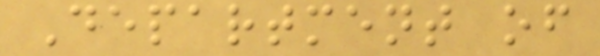Department of
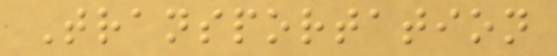Transportation
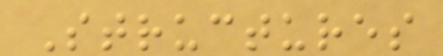Structures
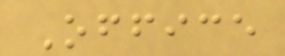Office
